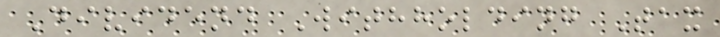Dividend Withholding Tax
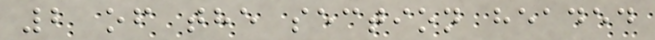2 of the section headed
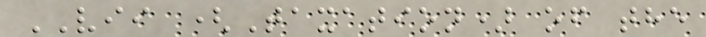VII (Taxation) of the
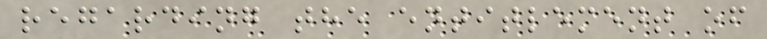regarding the entitlement of
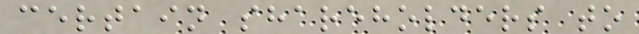certain shareholders to
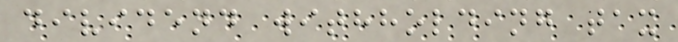dividend withholding tax
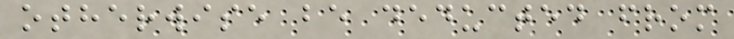otherwise be deducted from
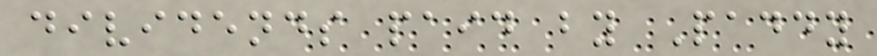dividends paid by Paddy
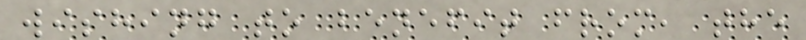wishing to benefit from, the
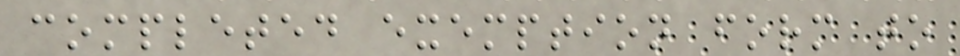completed exemption form to
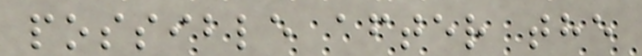possible after the
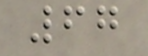67
